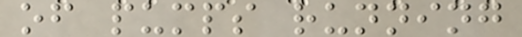of pumps running
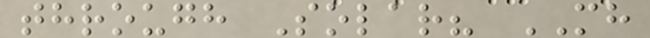through Solar? MH
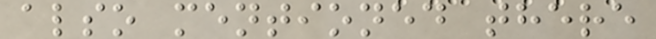also mentioned there
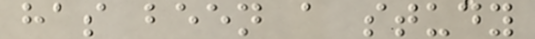has been a study
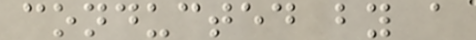conducted by a
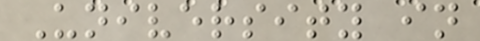University in
